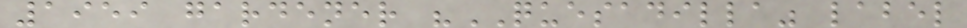1959 gardener "QUESADILLA" label
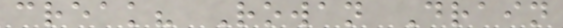creak? Rowan Drain
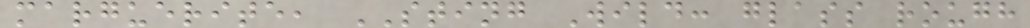marguerite, STING Wild: glass rough
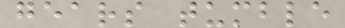gears tumble
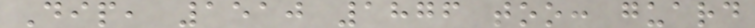Dip, 1510 1876 too: guard
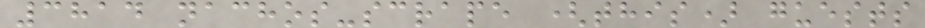3814 nachos-scrape (this) guests
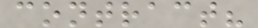contract?
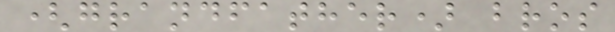(grandfather) bros
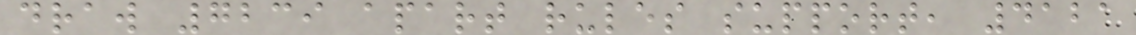draw 7239 apart rules support, 4121
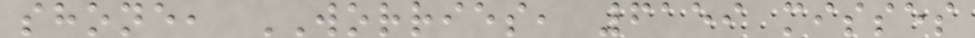shone, WORRIES, 6159 misses
